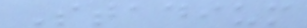Stadium
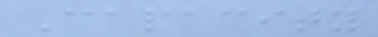Capacity
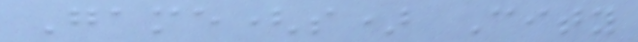Game(s) City
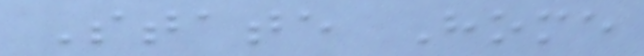State Home
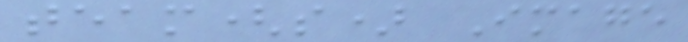team(s) Image
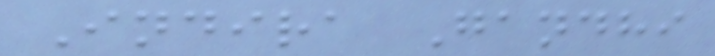Indira Gandhi
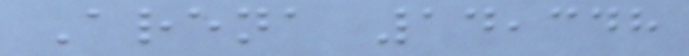Arena 14,348
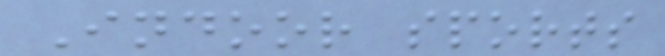Indoor sports
